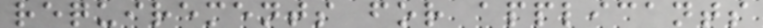requirements for applicants
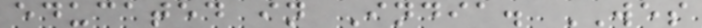educated in India. WES
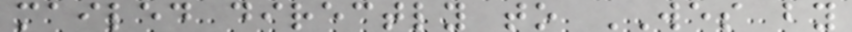mailed directly to WES by
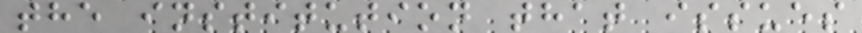the institution that issues
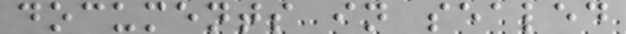documents in sealed
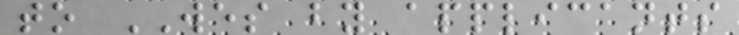to WES by applicants
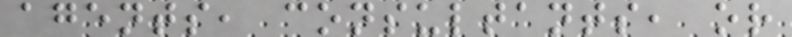agents, consultants, or
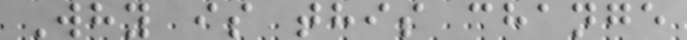Why is this change
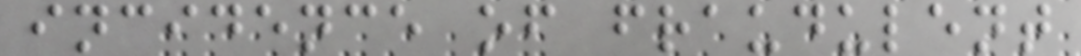incidence of fraudulent
